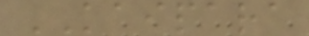KAIPARA
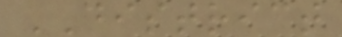DISTRICT
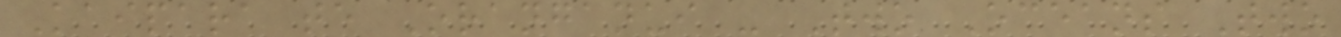Kaipara te Oranganui - Two Oceans Two
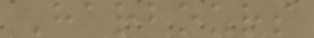Harbours
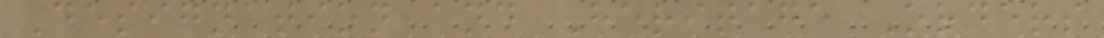Designation and Heritage Orders
